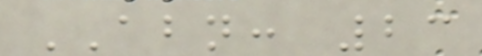ABN: 23
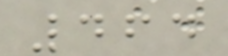464
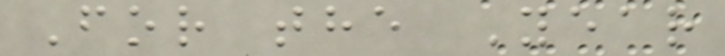For the Year
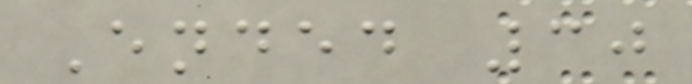Ended 30
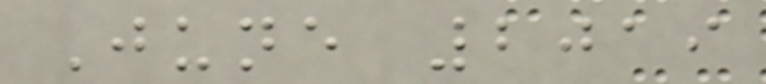June 2019
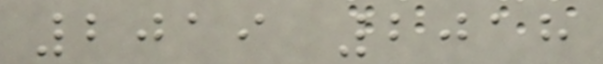2019 2018
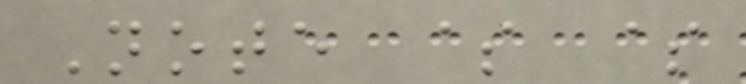Note $ $
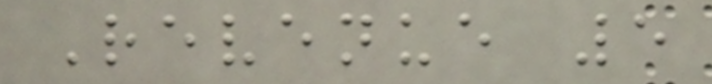Revenue 5
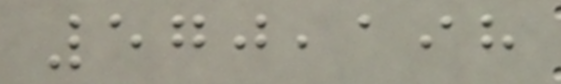570,198
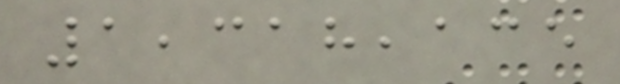1,318,135
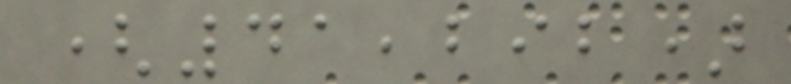(41,292)
